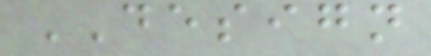DESIGN
